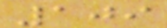109
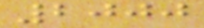2000
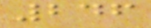246
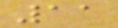11
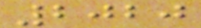2020
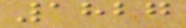1827
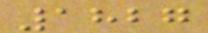1827
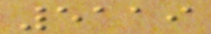5119
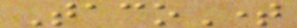TacoTime
